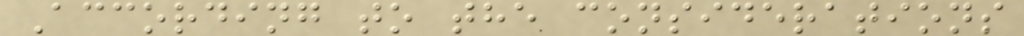According to the considerations
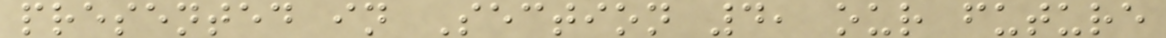presented in Section 4, our future
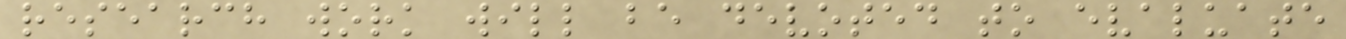research work will be devoted to evaluate
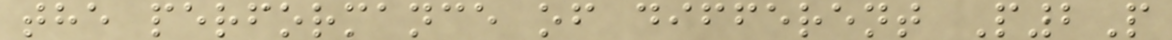the performance of different P2P
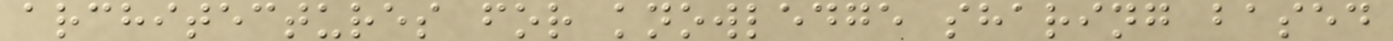architectures for knowledge sharing based
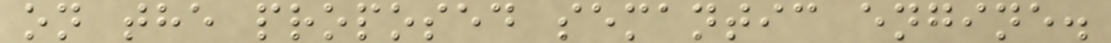on the proposed semantic engine.
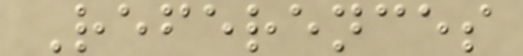References
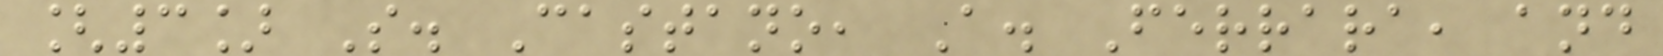[3] S. Castano, A. Ferrara, and
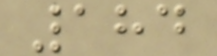184
